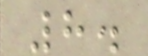8.
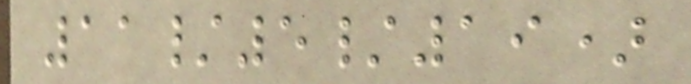11/5/19)
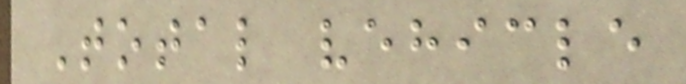Total vehicle
